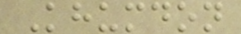Khumdon
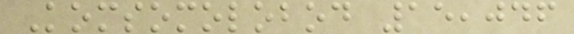Komsomolobod 15,046
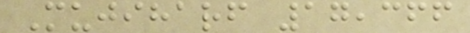Mujiharf 17,366
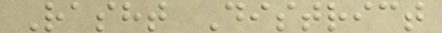Rasht District
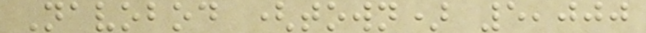Navobod (town) 5,000
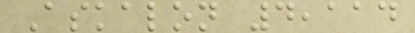Askalon 4,114
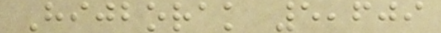Hijborak 5,609
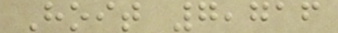Hoit 7,716
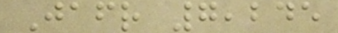Jafr 7,245
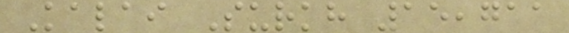Kalai Surkh 15,711
